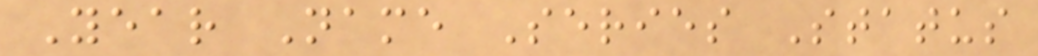Year Name Series Status
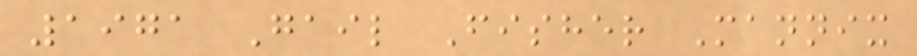1971 Gail Fisher Mannix
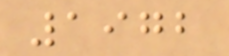1972
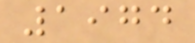1974
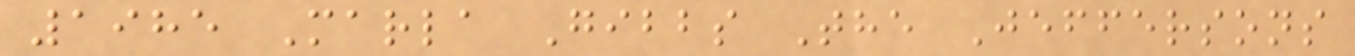1985 Marla Gibbs The Jeffersons
